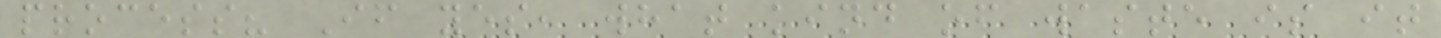process? If yes, what kind of waste is it
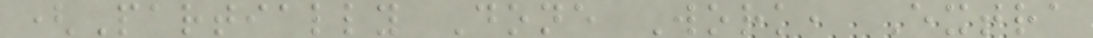(Partially Done Work, Extra
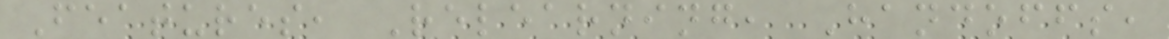Features, Relearning, Handoffs,
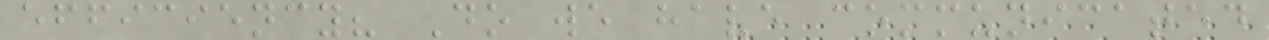efficiency? Do we have communicated
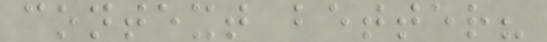context better?
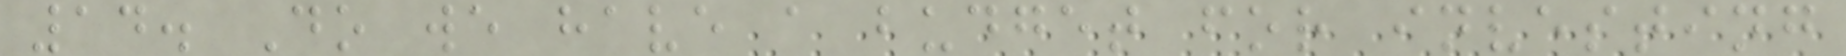14. Do we have a budget for investing
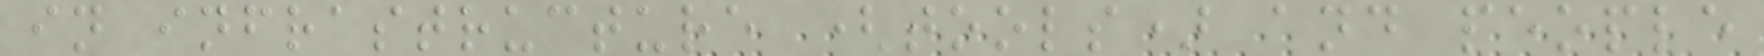in infrastructure (tools) and people
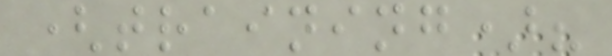(training)?
